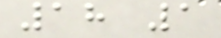18 1
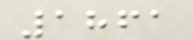1861
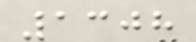1308
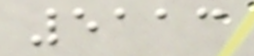5113
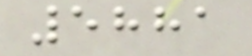5881
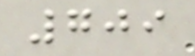709
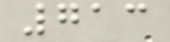713
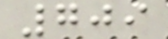709
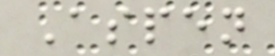Aspen
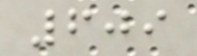609
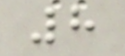8
